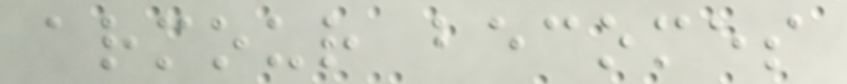armour becomes
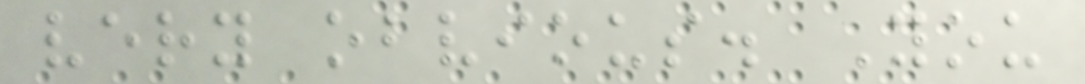very obvious. You
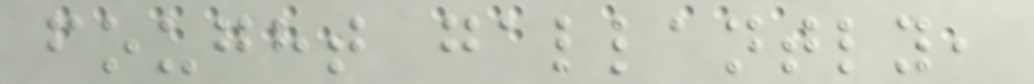fought gallantly,
